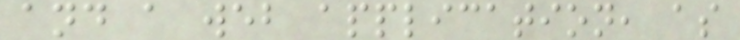and a web application, as
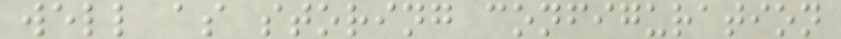well as storing configuration
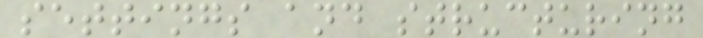settings and structuring
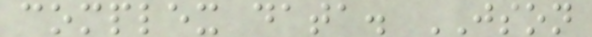complex data. JSON
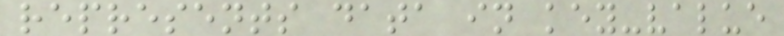represents data in key-value
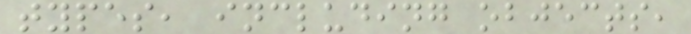types, including objects,
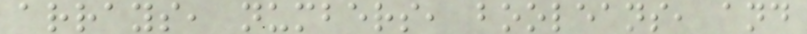arrays, numbers, booleans, and
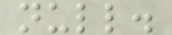null.
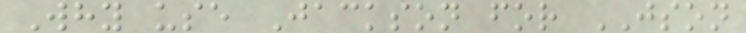Why use Jackson for JSON
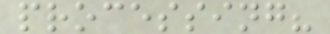processing?
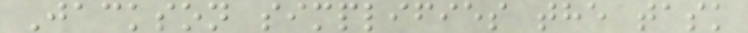Jackson simplifies the task
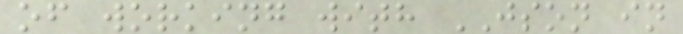of working with JSON in
